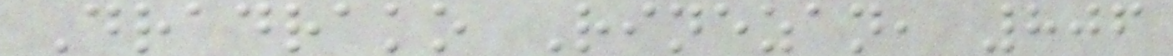Dradrako Rinezan, 806
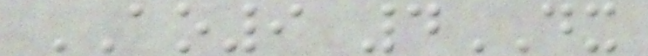AO9 4DX
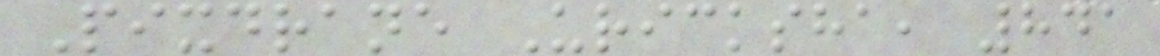Pixdrane Uricksha, 841
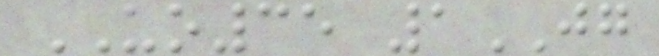UO35 1JG
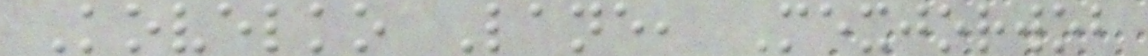Kovelko Lane, Mexjorwob
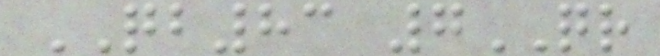QB83 7QR
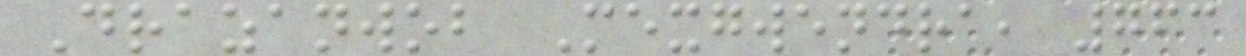Drazanwob Mexgwendra, 763
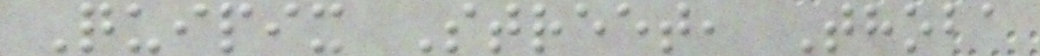Quipix Street, Thoba
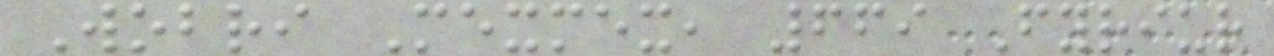Wobri Mexmex, 669 Fyriur
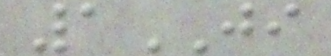1JI
